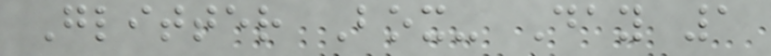Glitter Box- Day 1
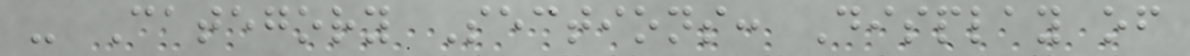- Category Sections: Display of
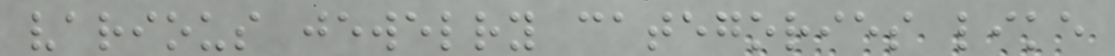various jewelry categories like
